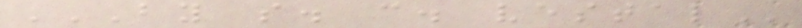BY S. C. VESTAL
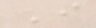I
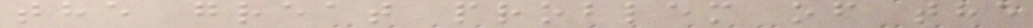the great problem of the
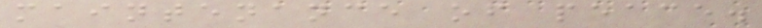maintenance of peace.
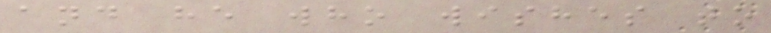and he who wishes to
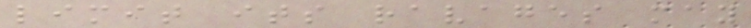limit its ravages may
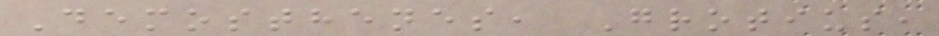Demosthenes, Grotius,
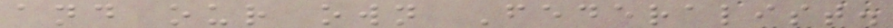and our own Federalist.
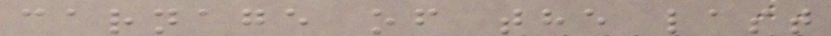carnage of the last
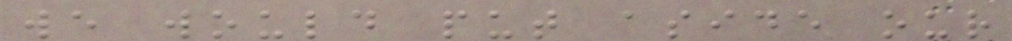we would put aside our
